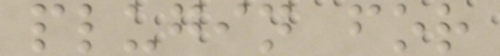plugin for
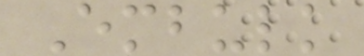Embulk
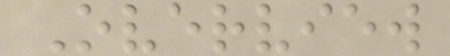Overview
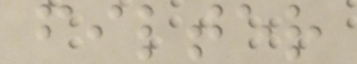filter
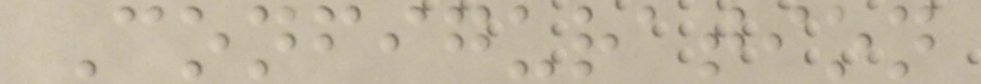Configuration
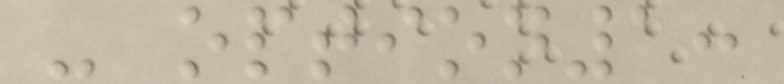- option1:
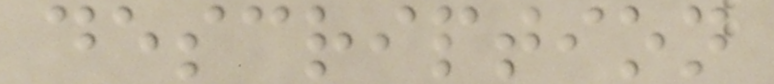description
